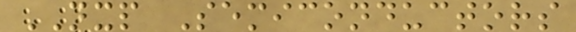NXP Semiconductors
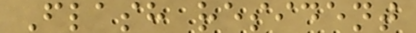Flash resident
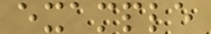example
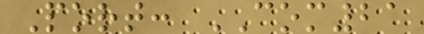Port: COM21
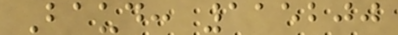Baud: 115200
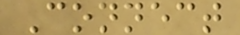Connect
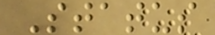Status
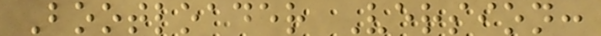Bootloader Version:
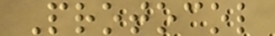Protocol
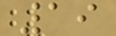19
